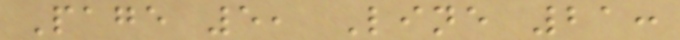Page 5, Line 21:
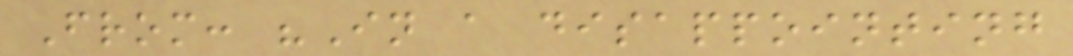From: "In a disappointing
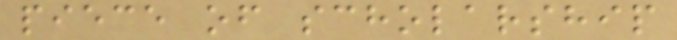piece of scholarship
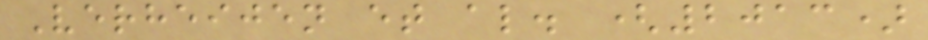Verheijen et al. (2013)
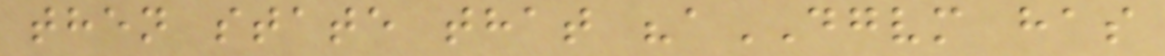then state that "aDGVM has
